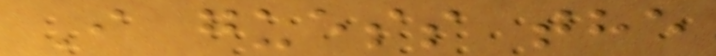I guess the
